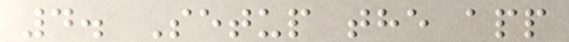4. Setup the app
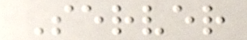Server
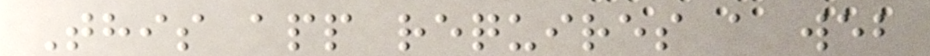This app requires a web
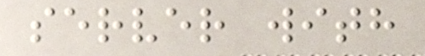server with
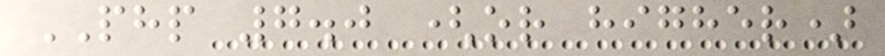PHP 7.0 (or higher)
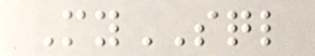MySQL
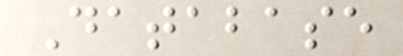Database
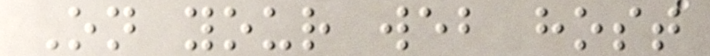On your web host
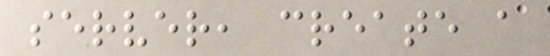server, create a
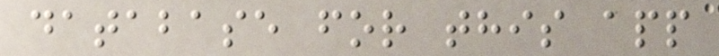database for this app
